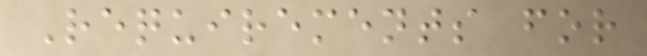Requirements for
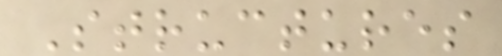Structures
